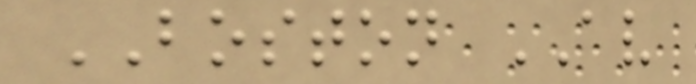BOSTON AV
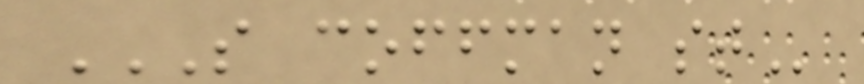S COFFMAN ST
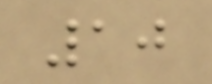10
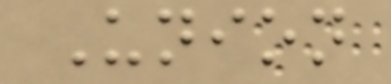Union
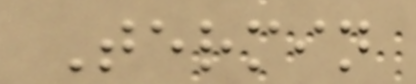Termin
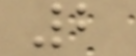2
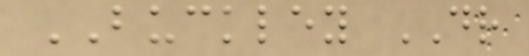BUCKLEY DR
